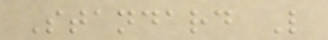Standard L
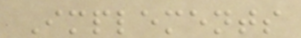Implements
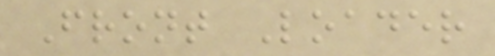Front Loader
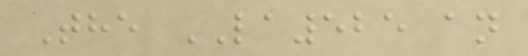The LA525 an
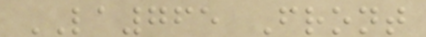LA765 Front
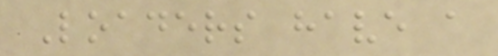Loaders have a
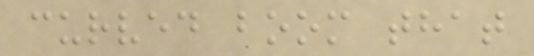curved boom that
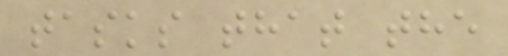tasks that the
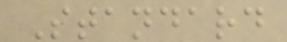Standard
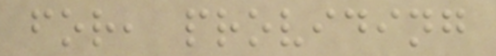for, providing
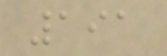191
